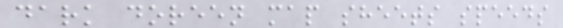dark doreen map sheets speeds
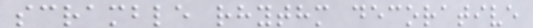scramble rhythm decorative
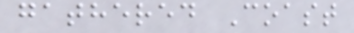gathered Coast
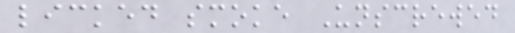licked smoke Unscrewed
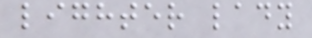lighter lady
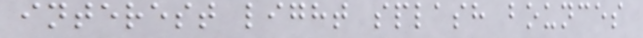interest light splash bounces
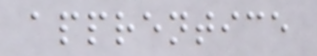apprentice
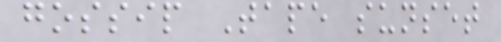gossip Tape sunset
